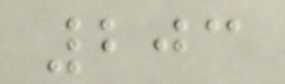203
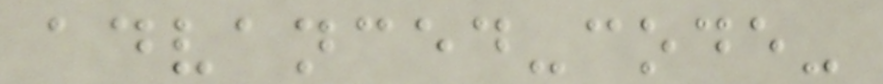advanced-code-
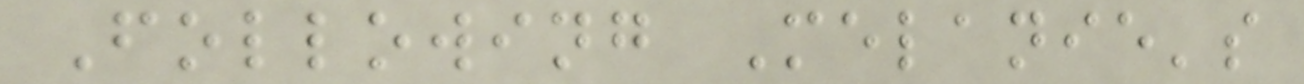Following Melanie's
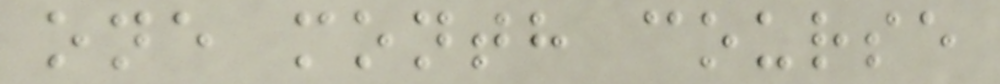one month course
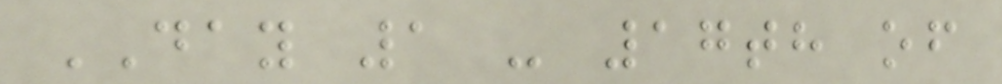DAY 1 - 17th of
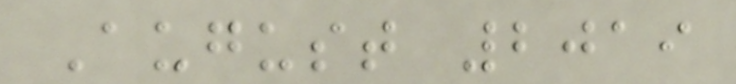August 2019
